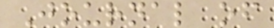Journal of
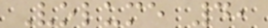Volume 4,
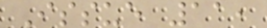Issue 11,
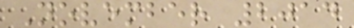November 2014
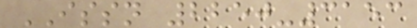ISSN 2250-3153
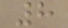8
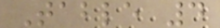Table 4
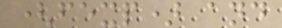(fexp) and
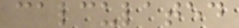calculated
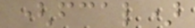(fcal)
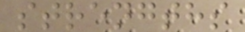strengths
